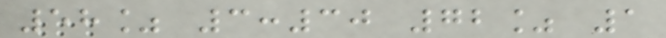58% 3:30 72% 1
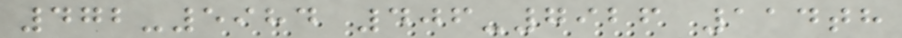472-5984 406-7926 114th
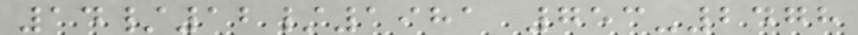14/12/1981 753-2478
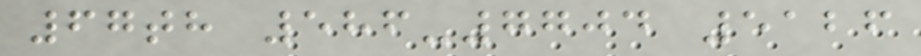67th 586-7704 5126
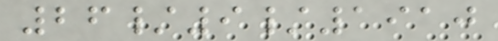26/9/1910
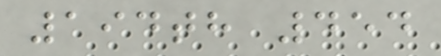194th 454
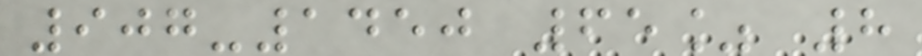907-1450 65% 8
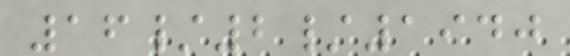16/2/1940
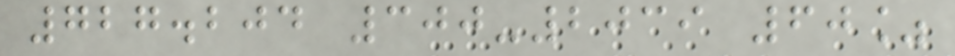727.204 300-2039 60%
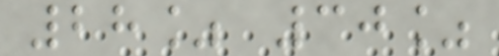28% 30%
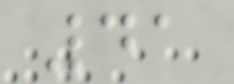41
